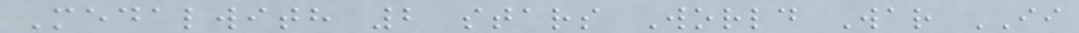Medalwith 2 stars World War II
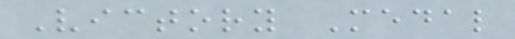Victory Medal
